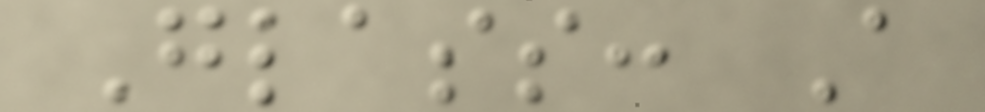Glass: A
